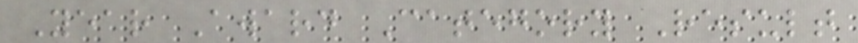Year Award Category Result
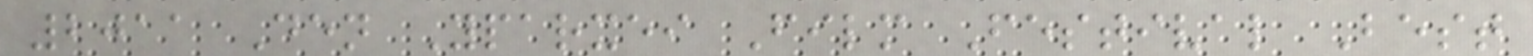2011 Den Yparxei Film Festival Best
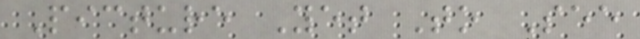Picture Yet To See
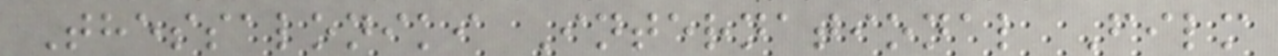Thessaloniki International Film
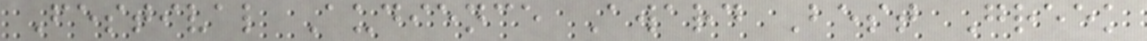Festival Audience Award Best Greek
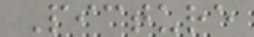Picture
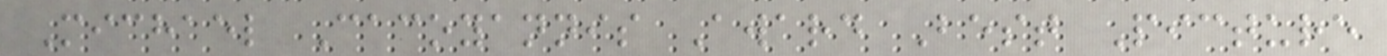Michael Cacoyannis Award Best Picture
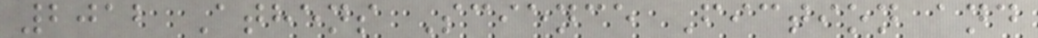2012 Athens Science Fiction and
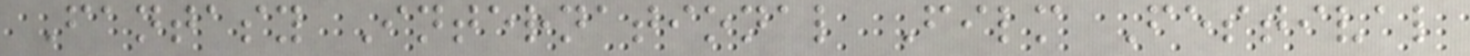Fantasy International Film Festival
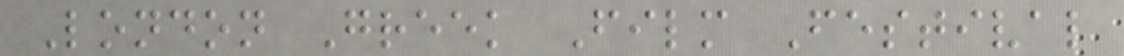London Greek Film Festival
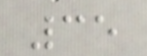35
